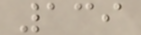139
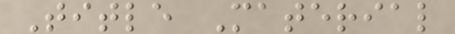Title Material
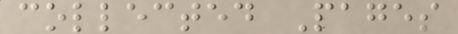collected Pages
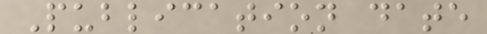Publication date
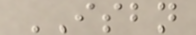ISBN
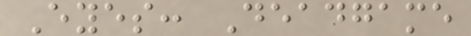Eyes: Deadgame
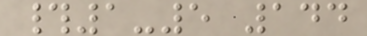#1-5 144
